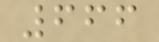666
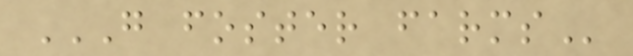G FOSTER FARMS
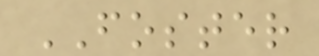FOSTER
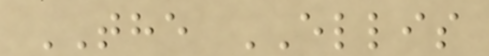THE ELLIS
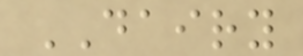DAIRY
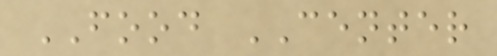FOOD CENTER
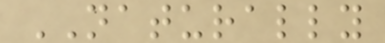NATURALLY
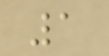1
